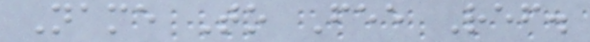Name To Fee Ref.
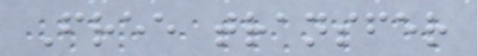Free transfer
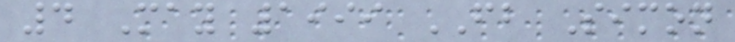4 May 1999 FB Simon
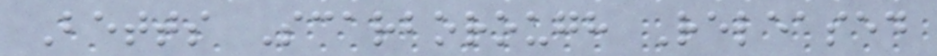Betts Scarborough Released
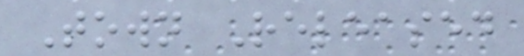Town Released
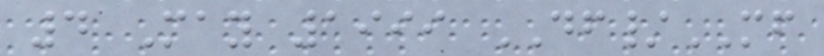4 May 1999 DF/MF
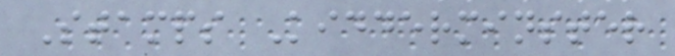Stamps Kidderminster
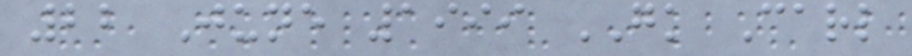22 June 1999 GK Carl
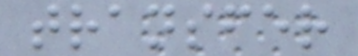transfer
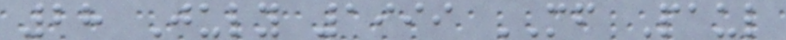28 July 1999 MF Paul
